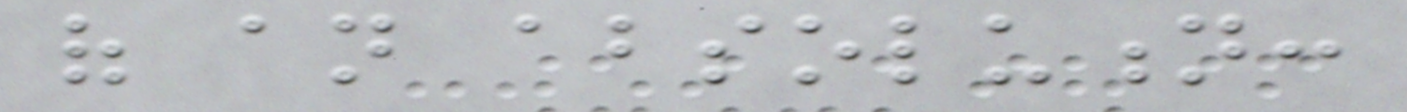of an absolution:
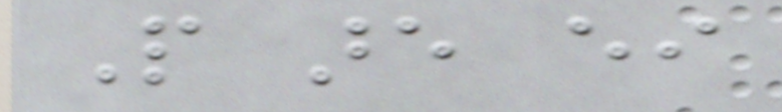People are either
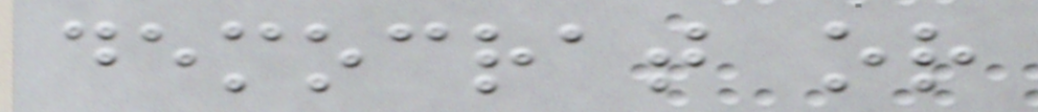democrat or
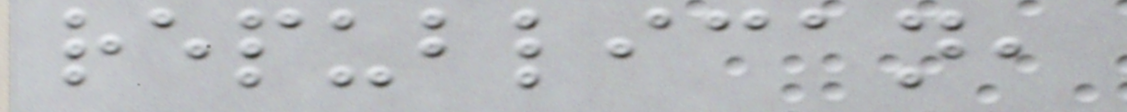republican,
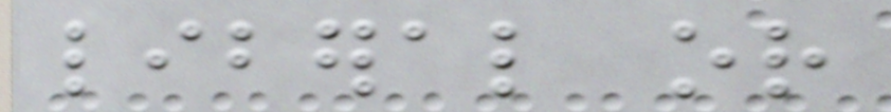liberal or
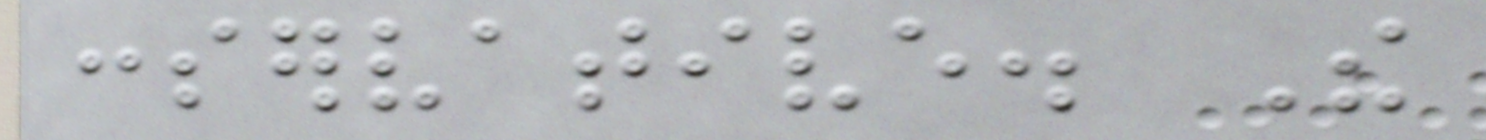conservative. The
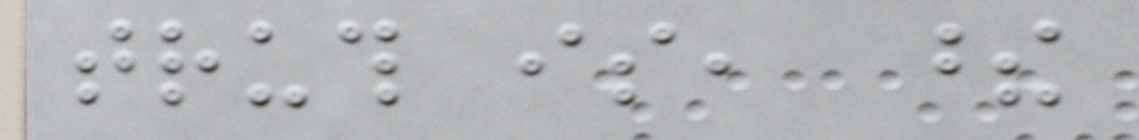truth is, these
